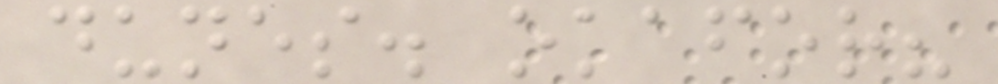dunes. okafor?
